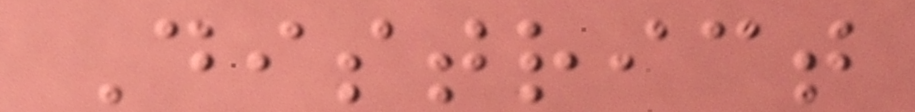District
